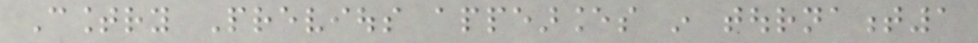Country Previous appearances in tournament1
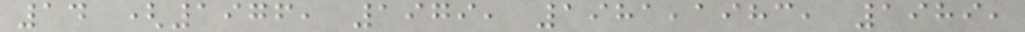14 (1976, 1979, 1981,1983, 1989,
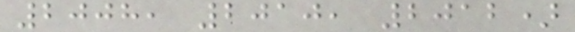2008, 2010, 2012)
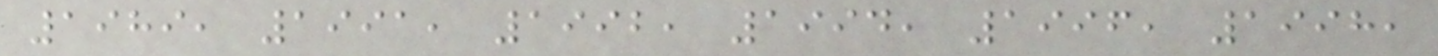1989, 1991, 1992, 1994, 1996, 1998,
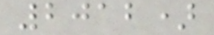2012)
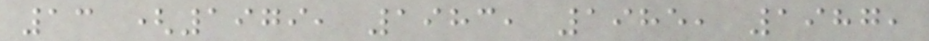13 (1979, 1983, 1985, 1987,
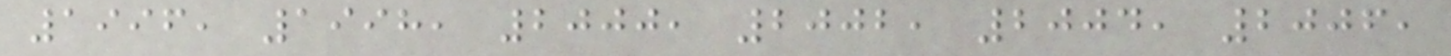1996, 1998, 2000, 2002, 2004, 2006,
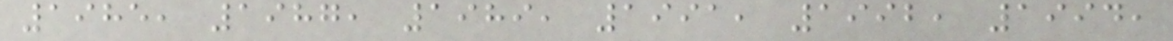1985, 1987, 1989, 1991, 1992, 1994,
